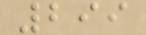299
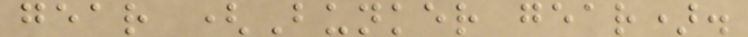gear (Bunker gear).
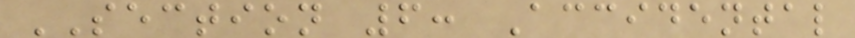SECTION 6: Accidental
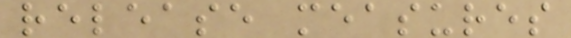release measures
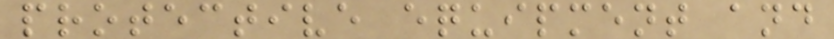protective equipment and
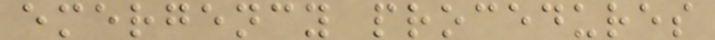emergency procedures
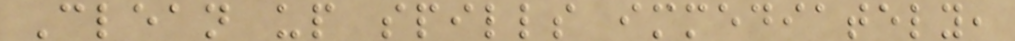Clean up spills immediately,
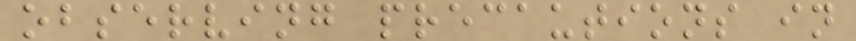observing precautions in
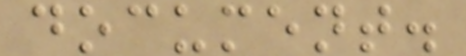document.
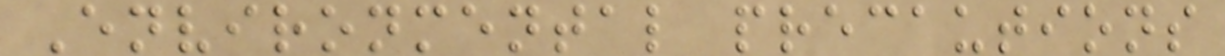Environmental precautions
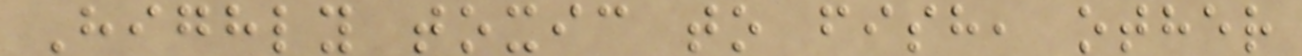Highly toxic to fish, other
